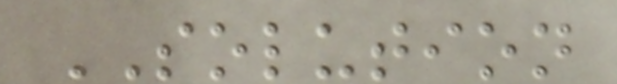SOLUTION
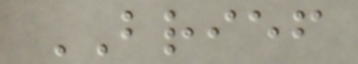BRIEF
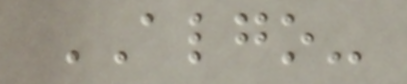ALGO-
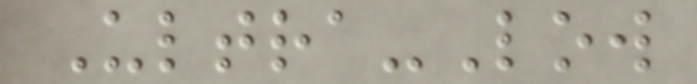Ultra-Low
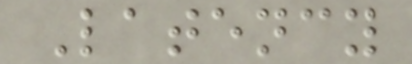Latency
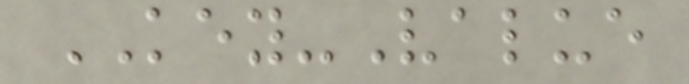KEY-Value
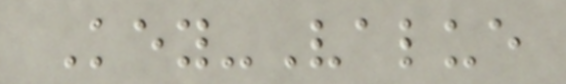Key-Value
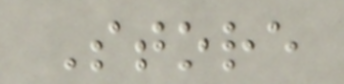Store
